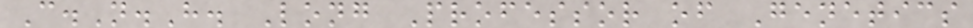C.N.H. Long Professor of Genetics
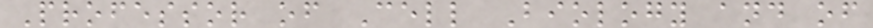Professor of Cell Biology and of
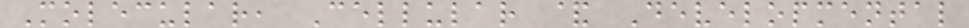Molecular, Cellular & Developmental
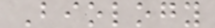Biology
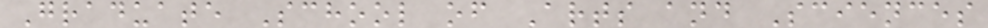Graduate School of Arts and Sciences
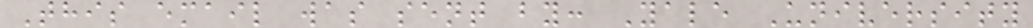This email was sent by: Yale University
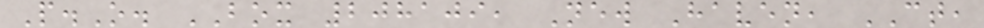P.O. BOX 208109, New Haven, CT,
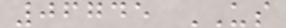06745 US
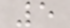5
